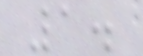1.
